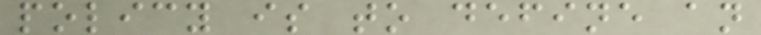policy is to define an
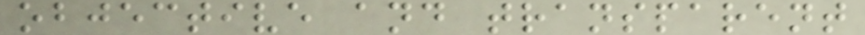objective and transparent
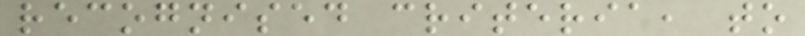recognised criteria, to
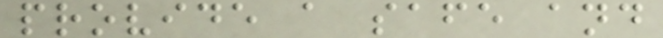provide a safe and
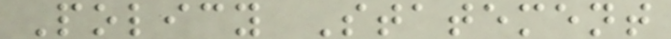Policy Statement
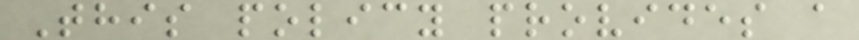This policy provides a
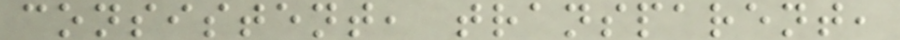consistent, transparent,
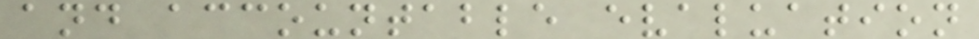and accountable evaluation
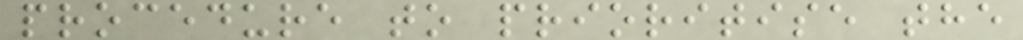procedure to prioritise the
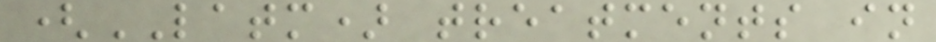(LATM) treatments in
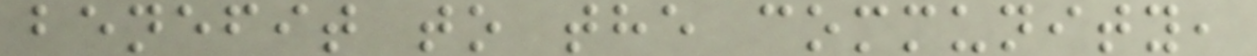benefit to the community,
